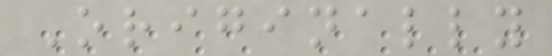Originally
